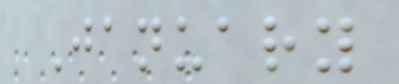January
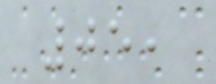05,
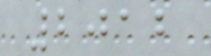2012
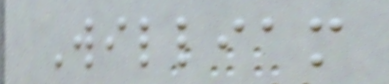William
